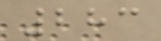283
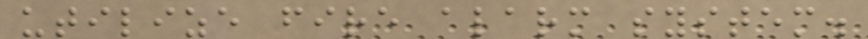utilize fire alarm system.
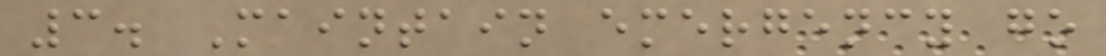3. Maintain emergency go
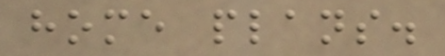home plans.
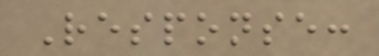Response:
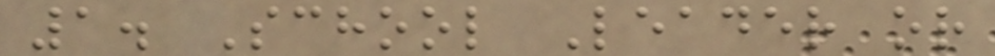1. School Leader or
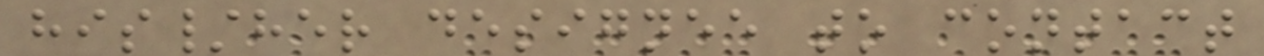his/her designee to contact
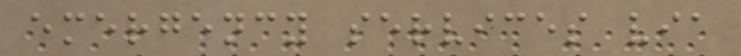emergency services via
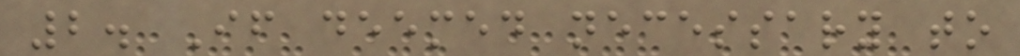2. If deemed necessary to
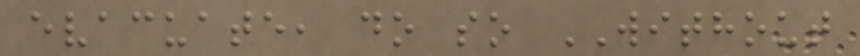evacuate, do so WITHOUT
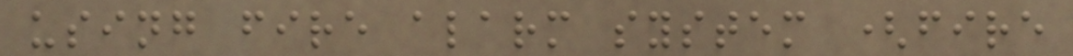using fire alarm system (fire
